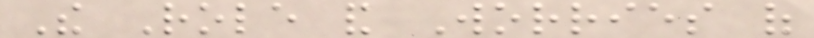The Role and Worries of
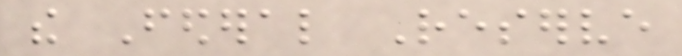the Federal Reserve
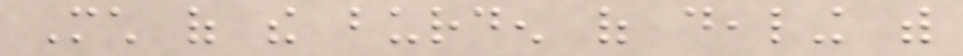Much of the burden of dealing with
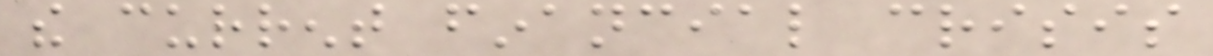the current financial crisis
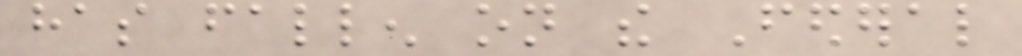has fallen on the Federal
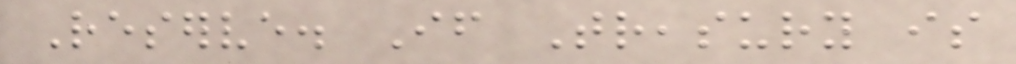Reserve. If Treasury is
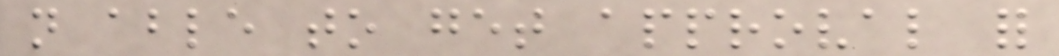not able to get approval for
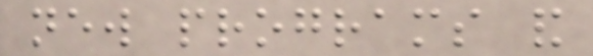new programs and
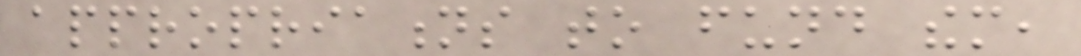appropriations to fund them,
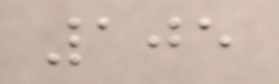105
